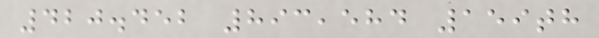420.452 893,584 159th
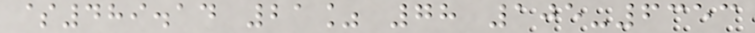$489.14 21% 78 105-6353
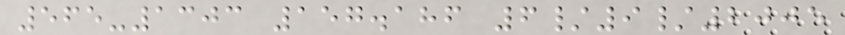565-1303 157.186 6/9/2005
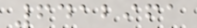6412961
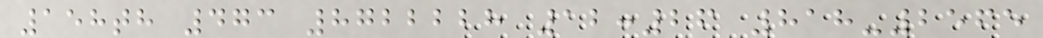158th 473 8722228 12:26 818-2565
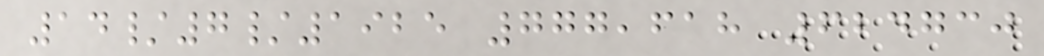14/7/1925 777,618 624730
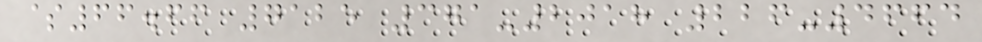$66.66 7125 371-2018 226-4664
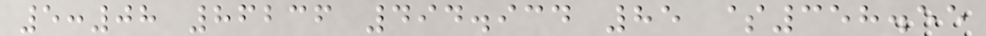5:08 86236 494.934 85 $358.55
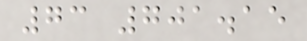73 701.15
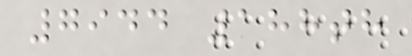7944 188th
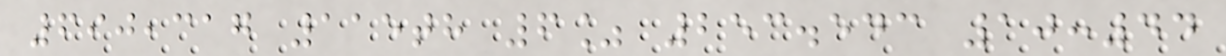690,317 115th 6% 253.543 10:44
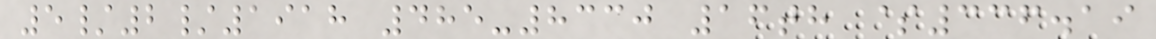5/2/1918 485-8330 16th $336.19
